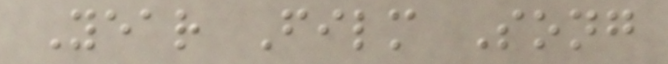Year Film Song
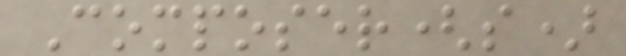Composer(s)
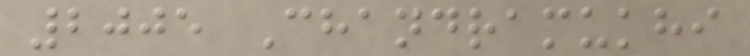2005 Chandramukhi
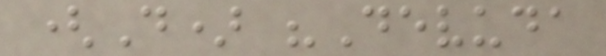(D) "Devuda
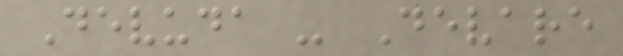Devuda - Devare
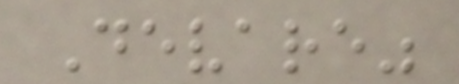Devare"
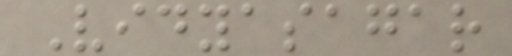Vidyasagar
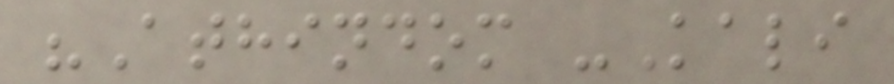"Athindom -Kali
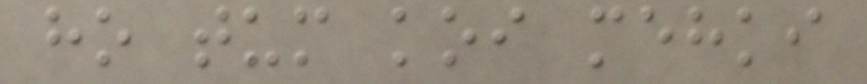ho tum koi mehki
